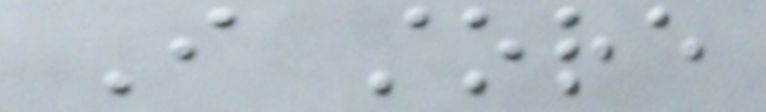I store
